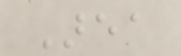Area
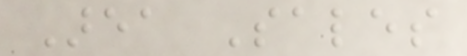Area Sales
